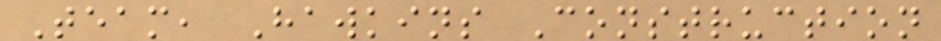Team, Hawkins Construction
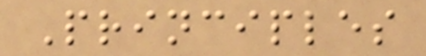Principles
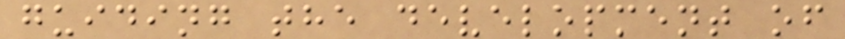guiding the development of
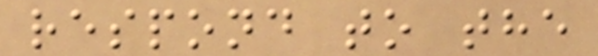respond to the
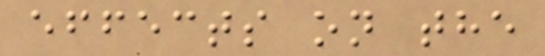effects on the
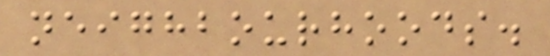neighbourhoods.
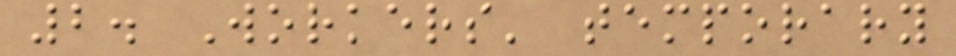2. Workers' temporary
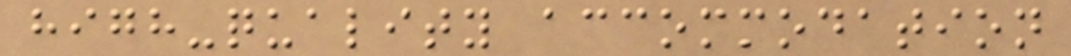high-quality accommodation
